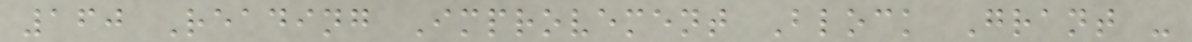160 Reading Improvement Block Grant -
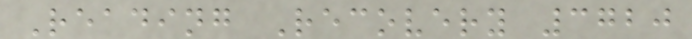Reading Recovery 3720
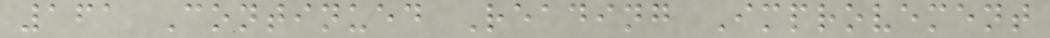161 Continued Reading Improvement
